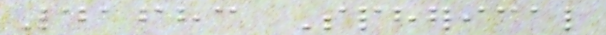41683 Spherical
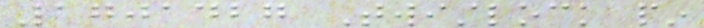1701427 Twistlock pin
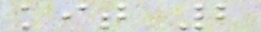kit 2
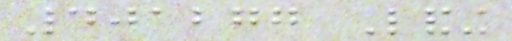401277 Landing
